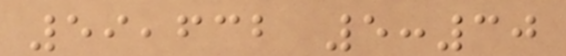59,632 5:30
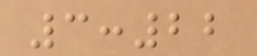3:22
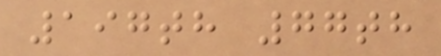197th 77th
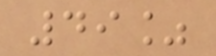49%
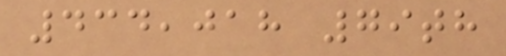434,018 79th
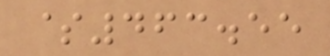$463.55
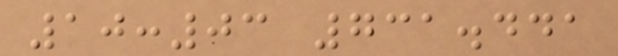10:03 731.441
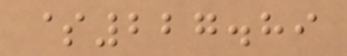$227.89
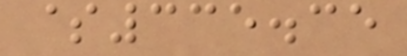$335.35
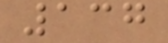137
